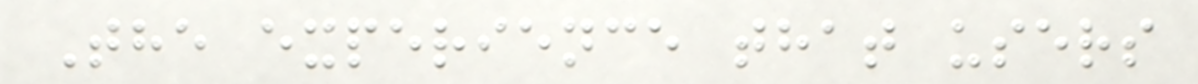The experience that users
